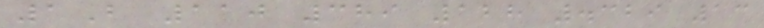1B 110 389 128 .329 13
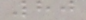80
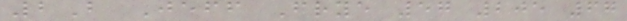2B Jeff Frye 57 205 67
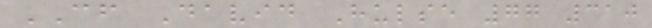CF David Hulse 77 310
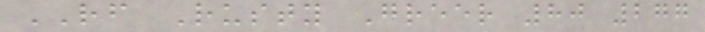RF Rusty Greer 80 277
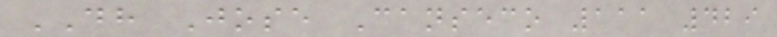DH Jose Canseco 111 429
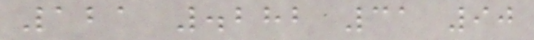121 .282 31 90
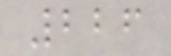226
